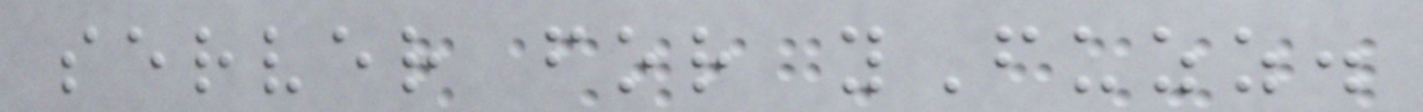server for yFuzz.
